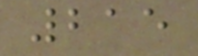215
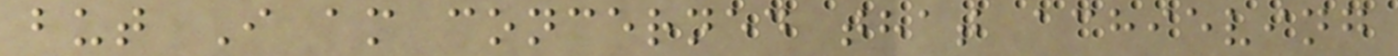but I am concerned that achieving
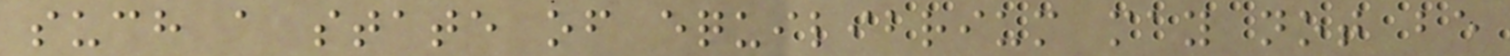such a state of equilibrium may not be
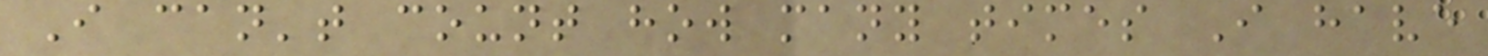I can't count how many times I have
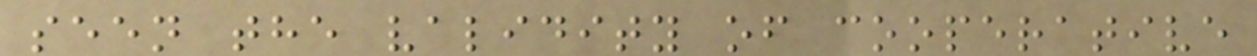seen the validity of cooperative
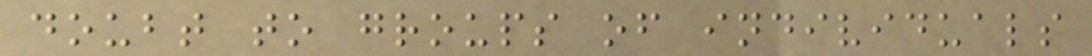doubt to groups of individuals
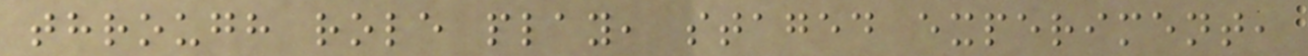through role play, staged experiment,
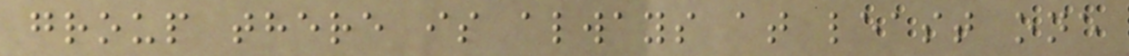group there is always at least one
